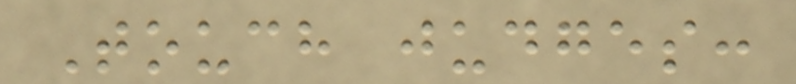Touch judges:
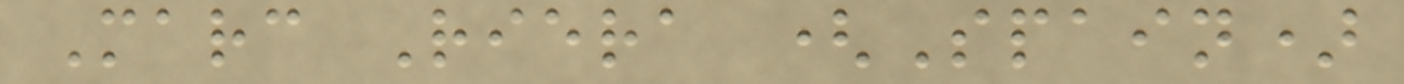Marc Riera (Spain)
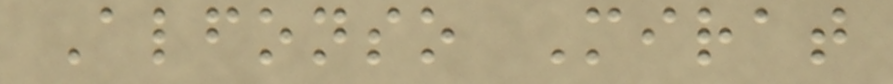Alfonso Mirat
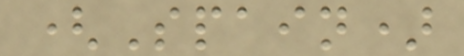(Spain)
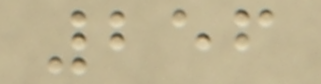256
